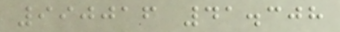990016 41.308
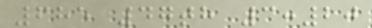685 47th 3:20
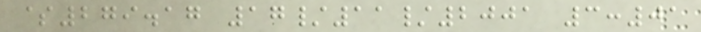$279.17 17/11/2001 3:01
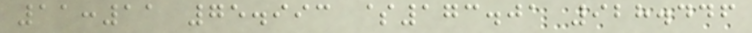11:11 75.993 $173.01 928.446
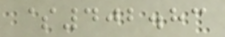$402.83
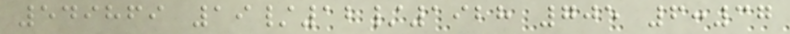549869 19/12/1928 705 6:37
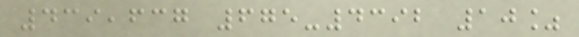439,637 675-4392 10%
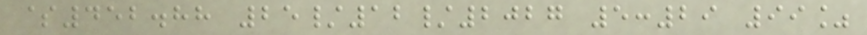$452.88 25/12/2027 5:29 99%
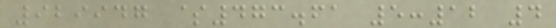929947 $473.61 5:12 4
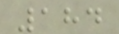184
